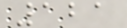121
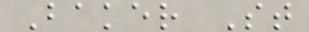Baker St
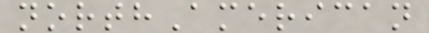northAmerican
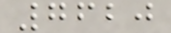7620
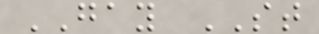GAY ST
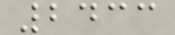2433
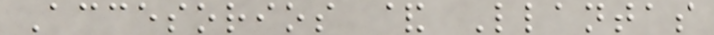Accesorios & Llantas
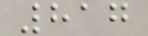817
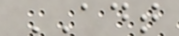ADT
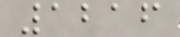1216
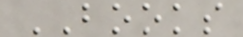BOOKS
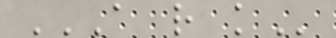A R K
